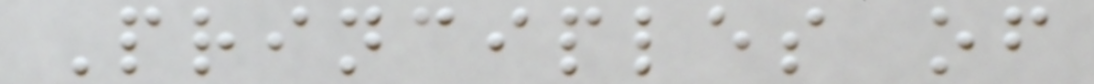Principles of
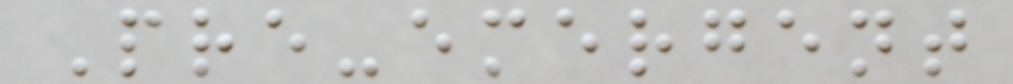Pre-emergent
